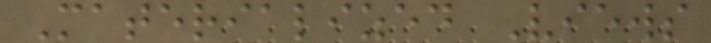Materialized Views
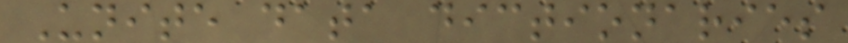Unite data dictionaries
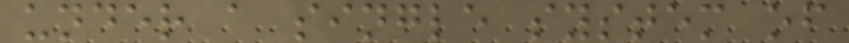under a single system of
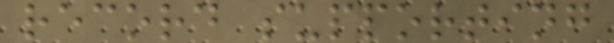record supporting
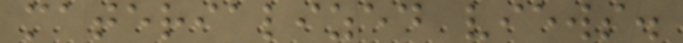materialized views.
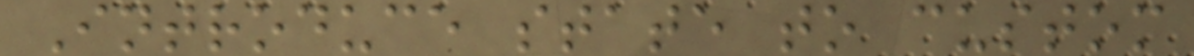Introduce state to custom
